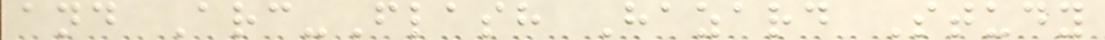and Arc-Flash Hazard Study
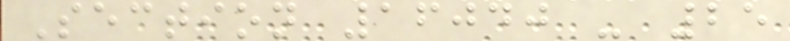Section 16040 - 25
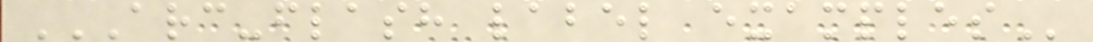ARC-FLASH LABEL EXAMPLES
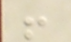!
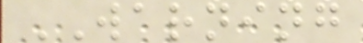WARNING
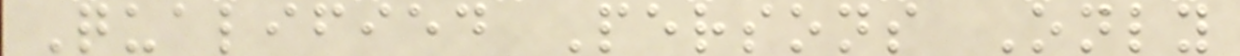Qualified Persons Only
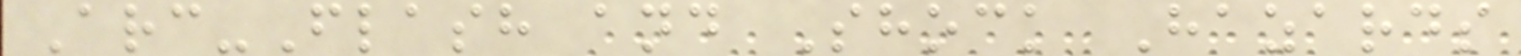Arc-Flash and Shock Hazards
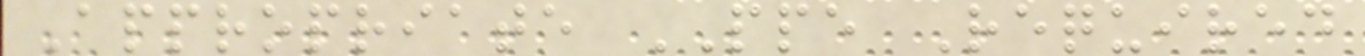Appropriate PPE Required
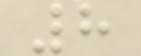8
